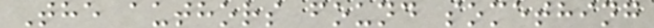The authors found something
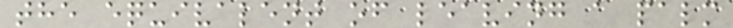the equivalent of leaving a palm
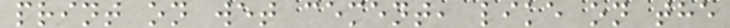print on wet cement, like on the
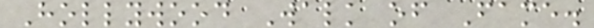Hollywood Walk of Fame.
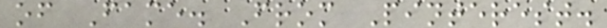of Fame. From Pinterest.
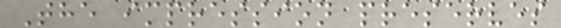The impression preserves
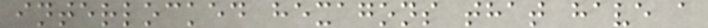interlocked hexagons that have a
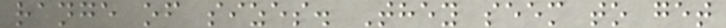range of sizes. They seem to get
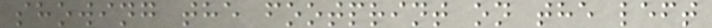showing the footprint on the left
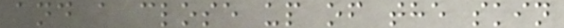and a close up of the skin
